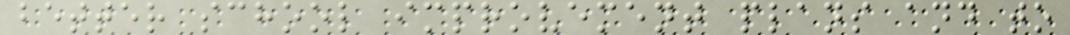better school improvement plans and to
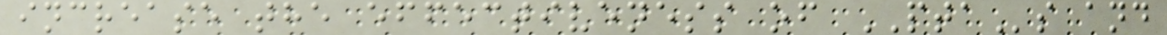increase the effectiveness of PTAs and
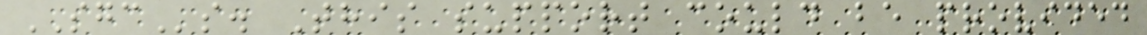SGCs. This support could be provided
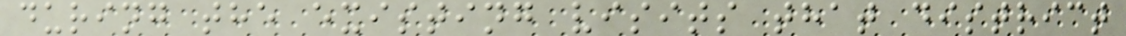during the existing visits that district
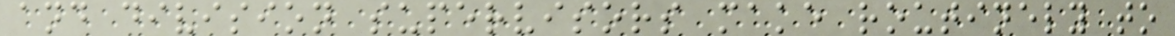and division supervisors make routinely to
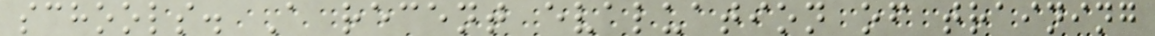schools. A recent evaluation of training
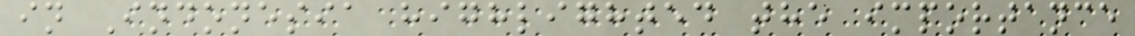in Indonesia highlighted the importance
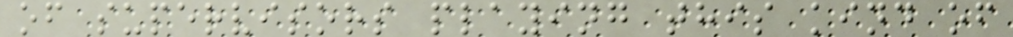of supervisors playing this kind of
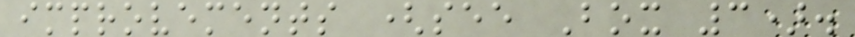improvements (see Box 3).
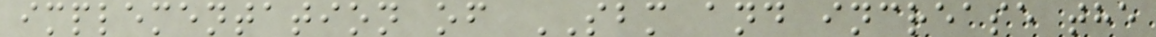implementation of SBM and increase the
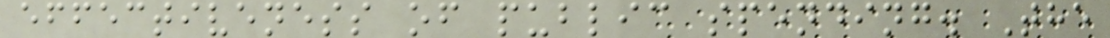effectiveness of public spending. The
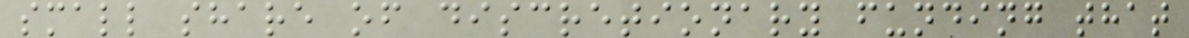small share of discretionary funding that
